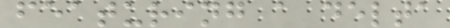featuring a delta
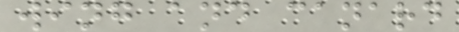wing and canard
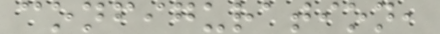configuration,
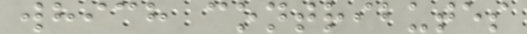which contributes
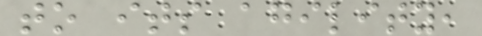to its agility,
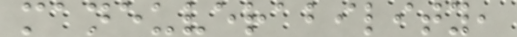maneuverability,
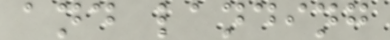and landing
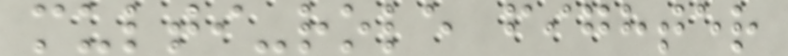multi-role fighter
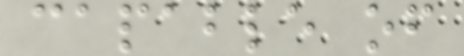capable of
